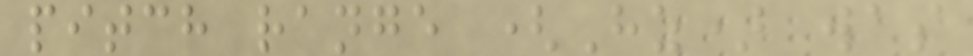pitch range (Hz) was
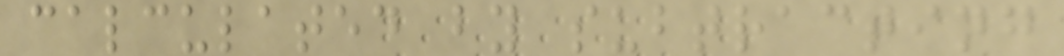calculated by subtracting
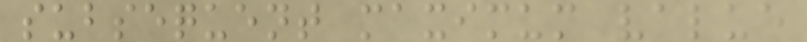subsequent maximum value
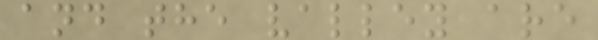and the valley are
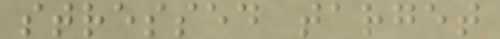stressed target
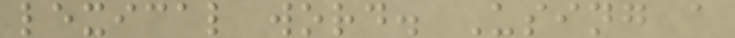lexical word. Using a
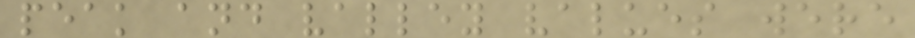peak and valley values were
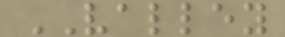VALLEY
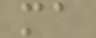ma
